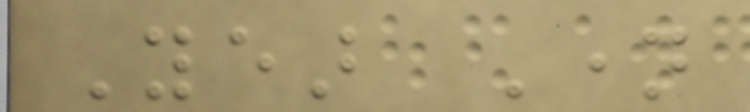Year Name
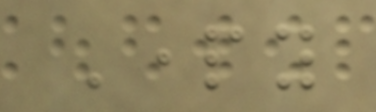Party
